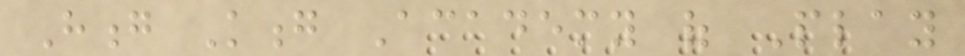Hong Kong Academy of Play
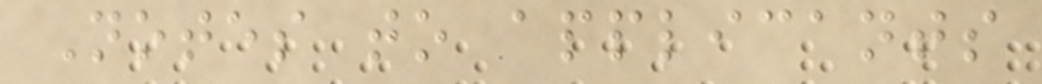Notes to applicants
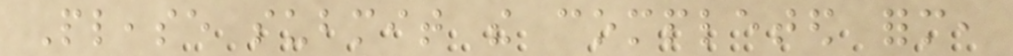Please submit the completed form,
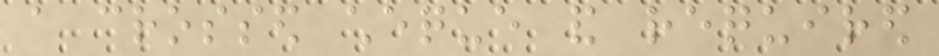a crossed cheque and required
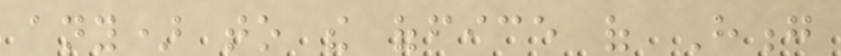any) to the office of Hong
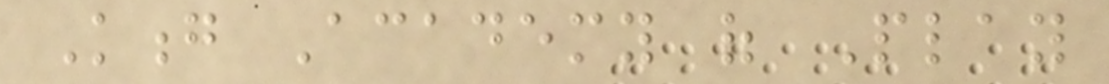Kong Academy of Play
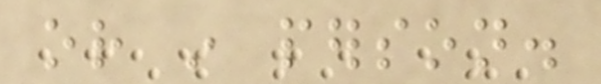or in person.
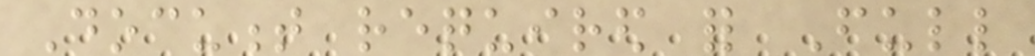Document required for Full
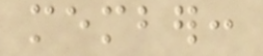member:
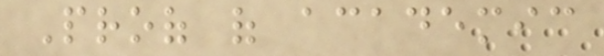Proof of academic
